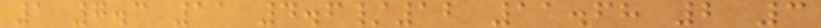1 7.3 11 4.6/12 11.68 2 3
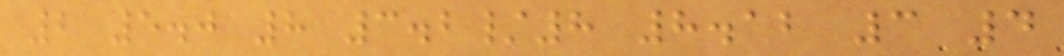2 5.0 8 3.2/8 8.12 3 4
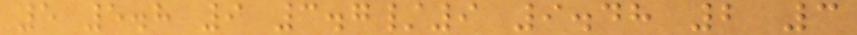5 5.8 9 3.7/9 9.48 2 3
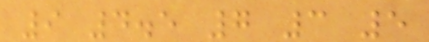9 4.5 7 3 5
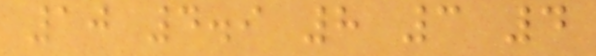10 4.9 8 3 4
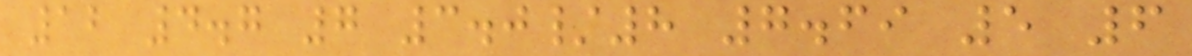12 4.7 7 3.0/8 7.69 5 6
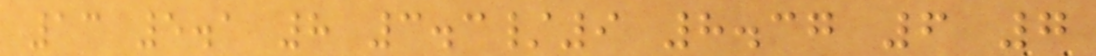13 5.1 8 3.3/9 8.37 6 7
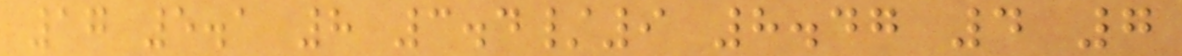17 5.1 8 3.4/9 8.47 4 7
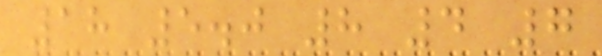18 5.0 8 4 7
